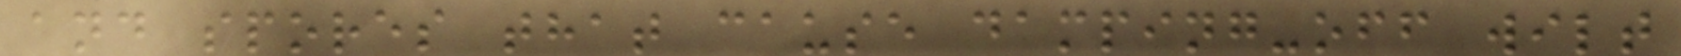and spores that cause damping-off wilt
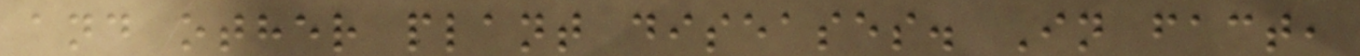and other plant diseases. In fact,
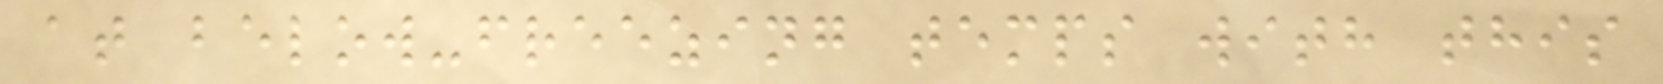at below-freezing temps with this
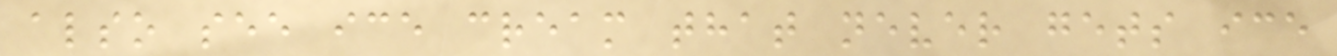also see ice cream that never gets ice
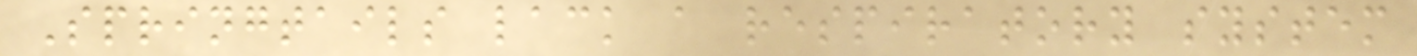Springtails lack a respiratory system
